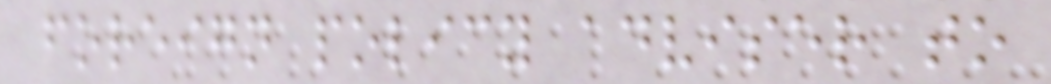foreign policy adviser to
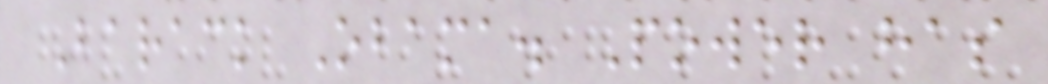Barack Obama. Power has
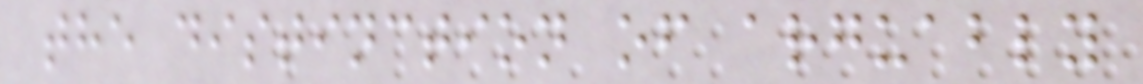the distinction of arguably
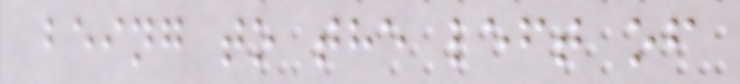being to the left of
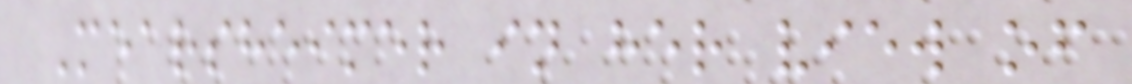Mearsheimer in her view of
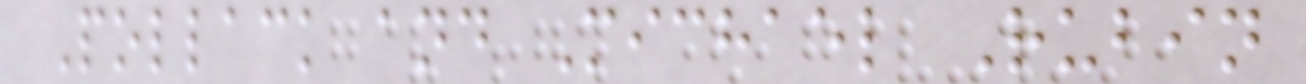Pollack and Michael Rubin
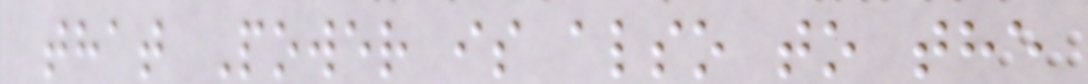that Power is also to the
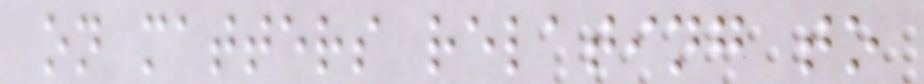on matters relating to
